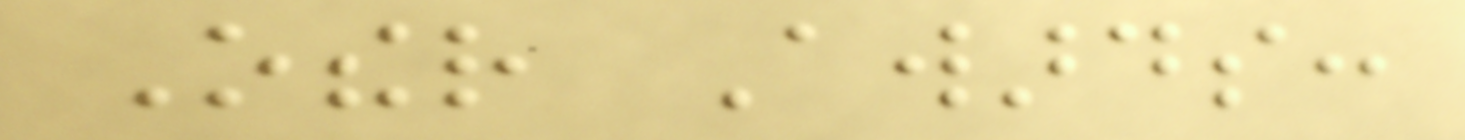Other Awards:
